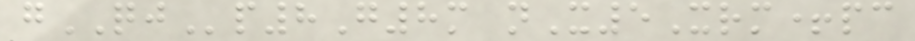gQJp8G8m nX5Xrm+pc
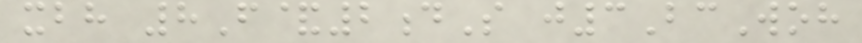xbh 8F&2dS j3BcWoh
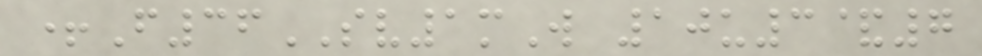+F36SV1mW 10u3&7
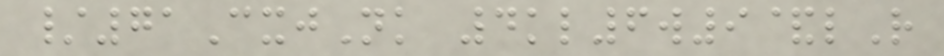/71CxjNk 4kl6w9&lR
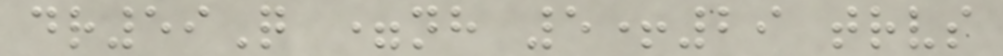dr59Q =nh 5+29 trvs
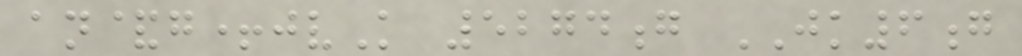an&g+jvK 5274g JK6g
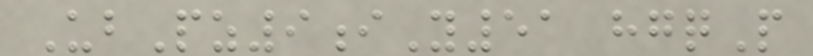UbPz9iY51 hgqP
